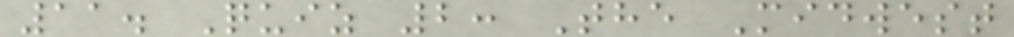11. Quiz 2: The Midwest
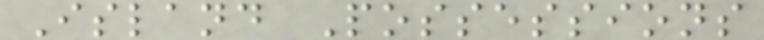Island Possessions
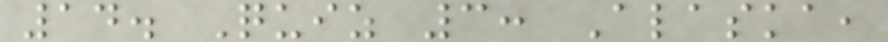14. Quiz 3: Alaska,
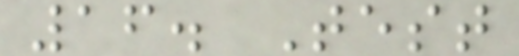16. Test
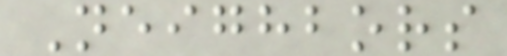Neighbors
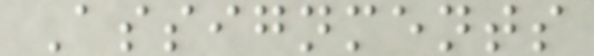Assignments
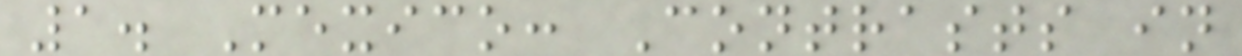1. Mexico: Contrasts in
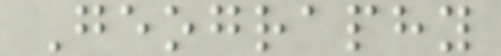Geography
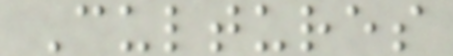Cultures
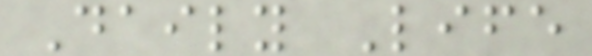Daily Life
